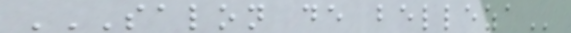SALON DE BELLEZA
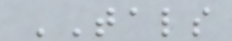TALS
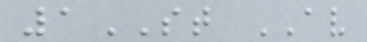1ST AV
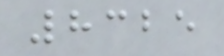8325
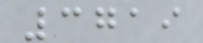3719
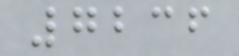7236
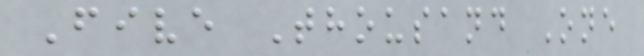Five Thousand One
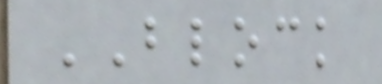BLOCK
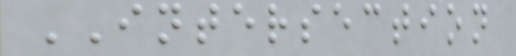INTERSECTION
